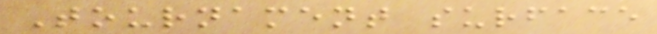Tournament surface
